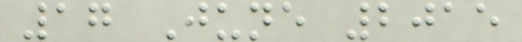17 June 2015
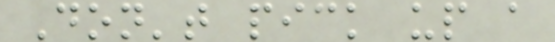Don't pick up a
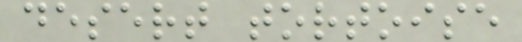desert tortoise
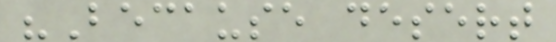"Because desert
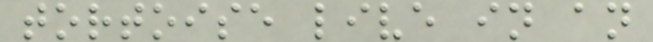tortoise live in an
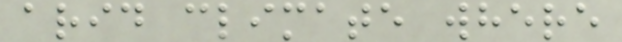arid climate where
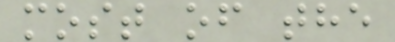most of the
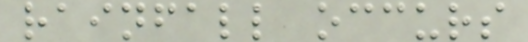rainfall occurs
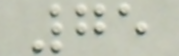75
